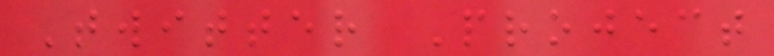Twitter Project
